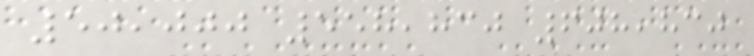50,000 558,830 608,830
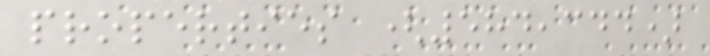properties (584,344)
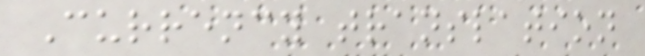Currency translation
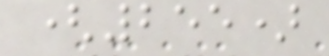(255)
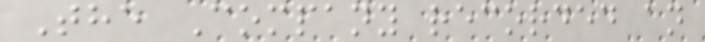The Company recorded an
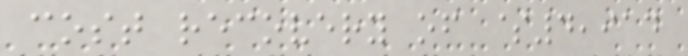cost recovery of $4,914
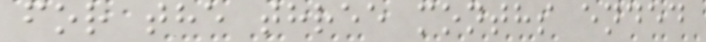for the three months ended
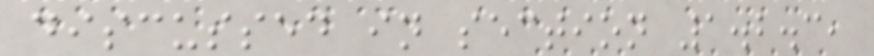discussed in section 1.2.3,
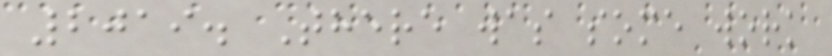2019. There was some work
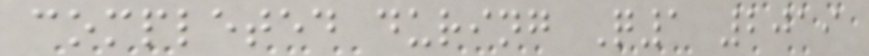completed during Q1 2019
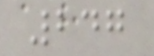247
